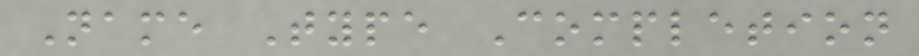Name Type Completion
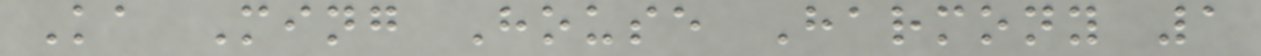Ka Ming House Harmony 1
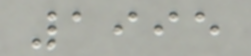1995
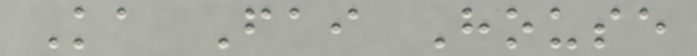Ka Fai House
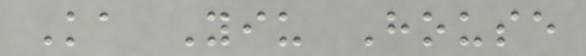Ka Yiu House
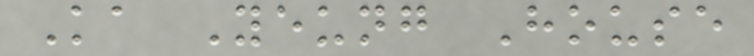Ka Yeung House
